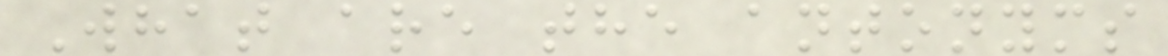What are the antonyms
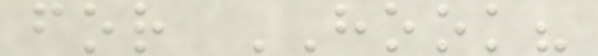for HOOK?
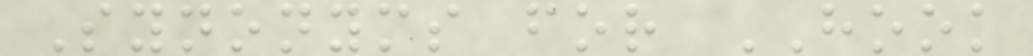Synonyms for HOOK
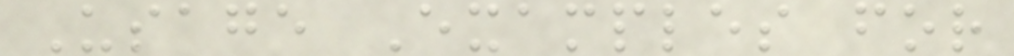Usage Examples for
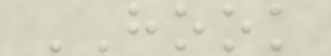HOOK
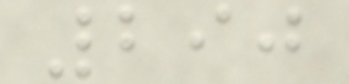290
